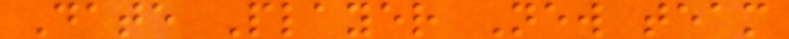Date Player New team
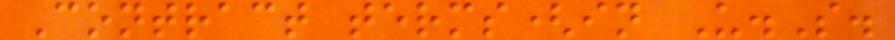Contract terms(in U.S.
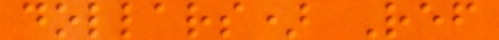dollars) Ref
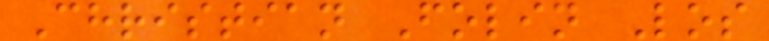Christian Folin Los
